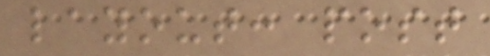layout: post
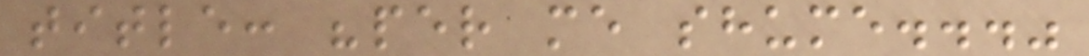title: "per me shume..."
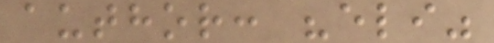author: "eli"
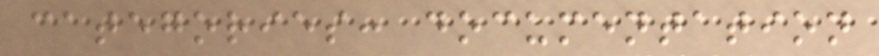categories: documentation
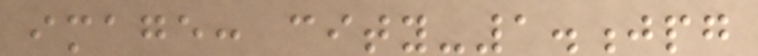image: city-1.jpg
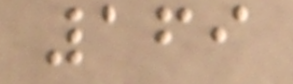169
